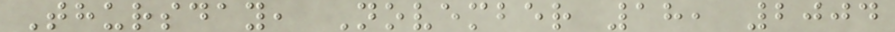Thursday, November 18, 2004
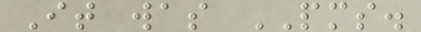It was PMS.
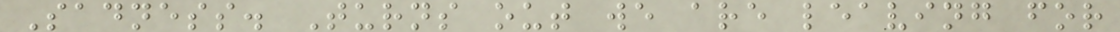Sadness. Turns out we are leaving for
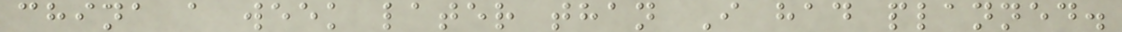china a week later than I had planned.
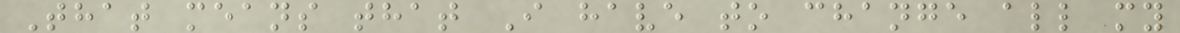That means that I have to change all my
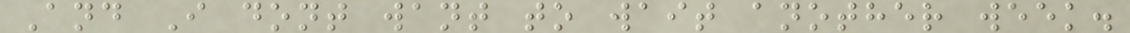And I dont want to wait another week.
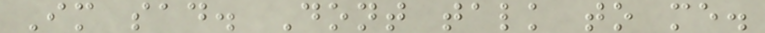Im sad. Dont talk to me.
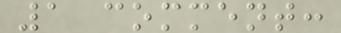1 comment:
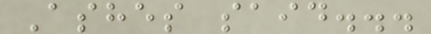Ashes said...
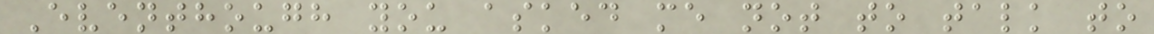Eventhough you asked me not to talk to
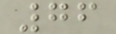76
